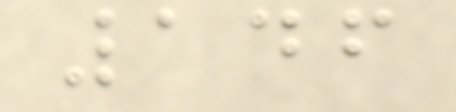146
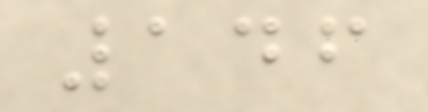146
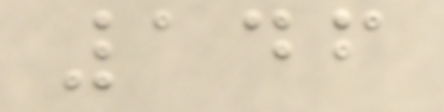146
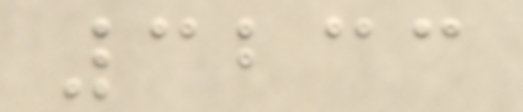3233
